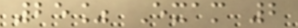25% Exam 2
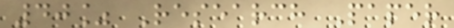40% Research Paper
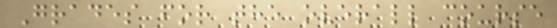Grades for the overall course
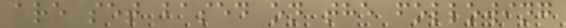are set based on the following
